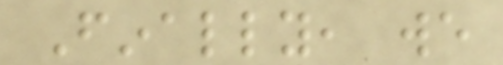Finally, we
